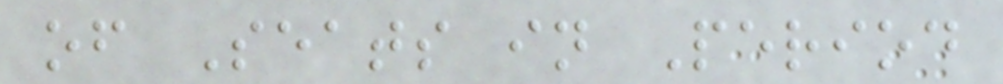of Seats in Period
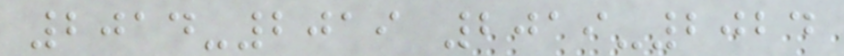2014-2019 2019-2024
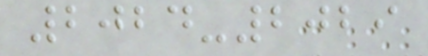2024-2029
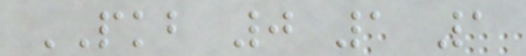PKB 0 1 1
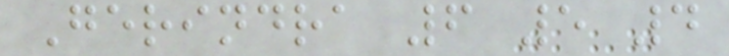Gerindra 6 5 4
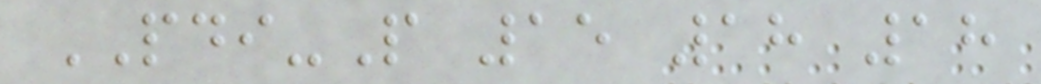PDI-P 15 18 18
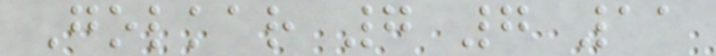Golkar 7 7 11
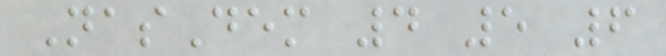NasDem 4 5 6
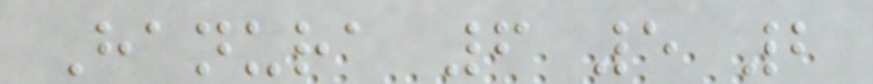Hanura 6 5 2
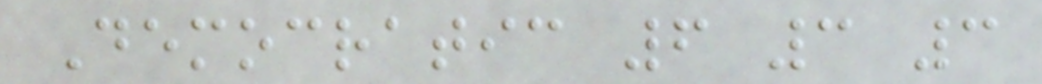Democratic 6 3 3
